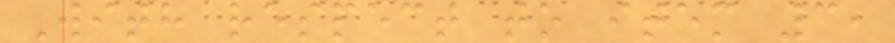With respect to item 3,
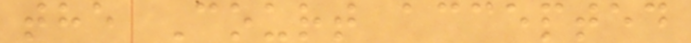the Court accepted
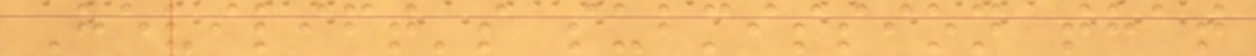Hevilift's submission that
